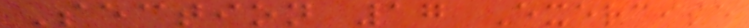Section 17 Exercise
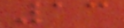13
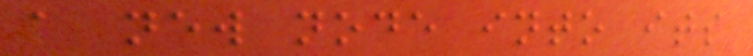a new node into its
